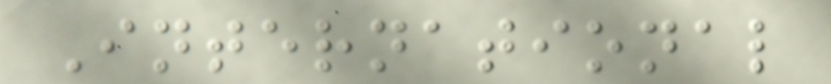International
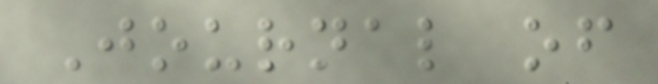Journal of
